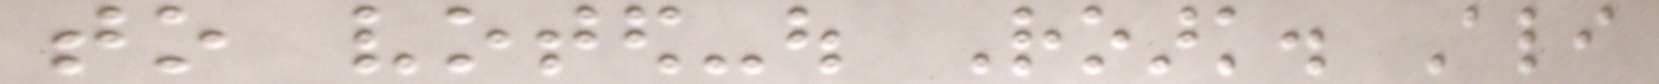to voted-out Roark. Ali
